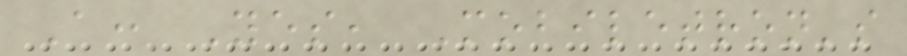A: Yes, Mobiletron's
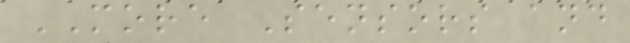MORE Sensors and
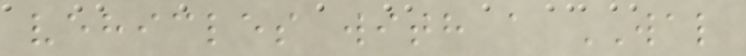vehicles with a WAL
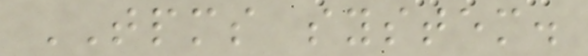TPMS system.
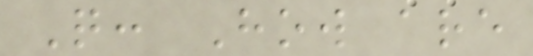Q: How are
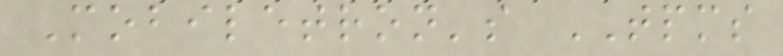Mobiletron's TPMS
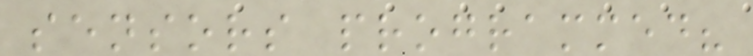sensors programmed?
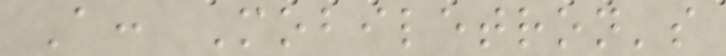A: Mobiletron's
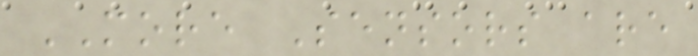MORE Sensors are
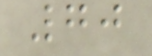70
